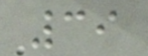39
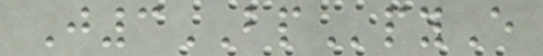J3BPpyE
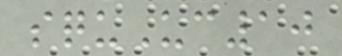squUc10
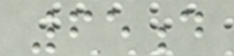65d
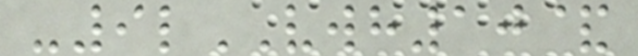-9lVWH10&
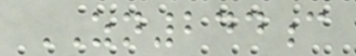ZN244c
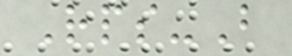Rps-B
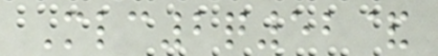Mlc2q52&
